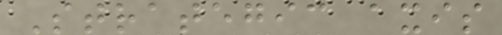Strategic axis
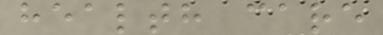health care
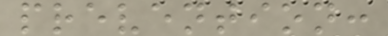prevention:
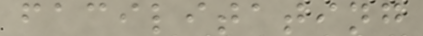facilitating
